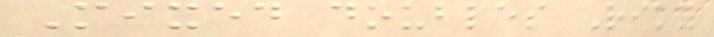Mixed doubles Riky
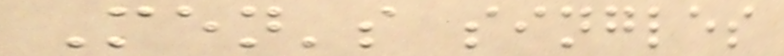Men's singles
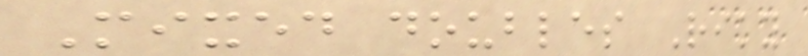Mixed doubles Riky
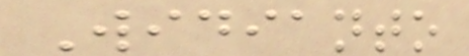Widianto
